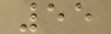55
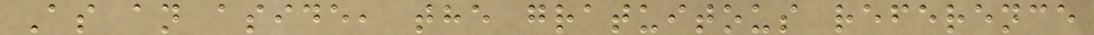As an aside, the gratuitous reference
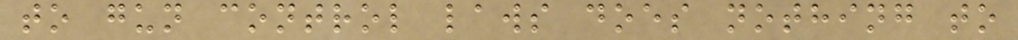to gun control laws does nothing to
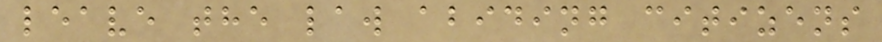leave the law abiding citizens
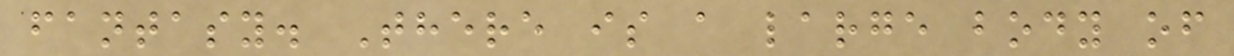fantasy. There is a large body of
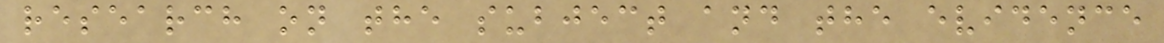research on the subject and the evidence
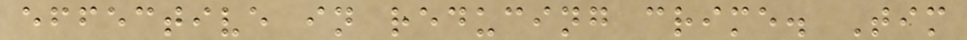effective in reducing crime. Tim
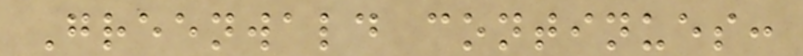Greenwald continues:
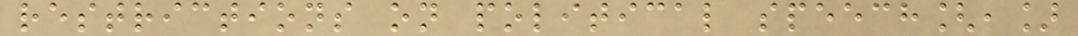restrictions on political speech[,]
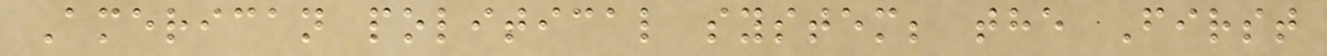American political system; the First
